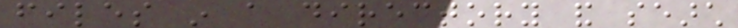files in a directory and search
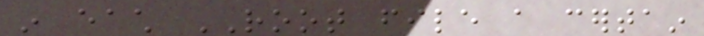in each ROOT file a certain
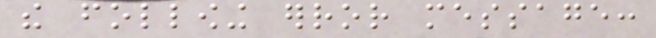the following error message:
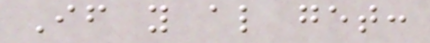If you also get:
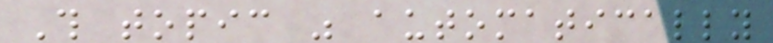This topic was automatically
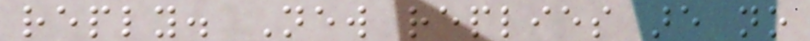reply. New replies are no
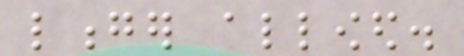longer allowed.
